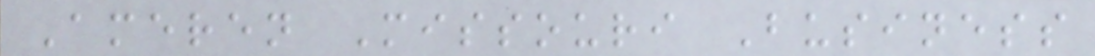Ameren Missouri Business
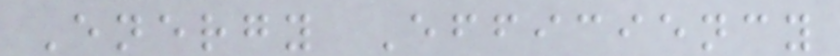Energy Efficiency
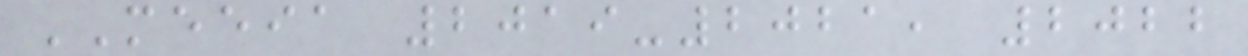MEEIA 2019-2021, 2022
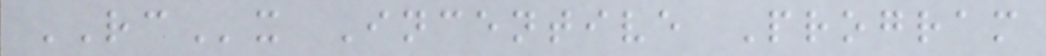RCx Incentive Program
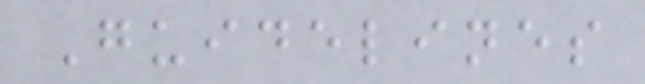Guidelines
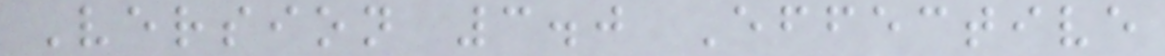Version 3.0 Effective
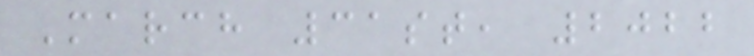March 31st, 2022
